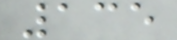135
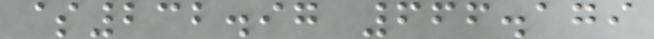$232.97 666.179
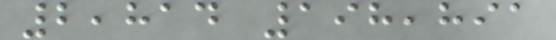2,814 198,891
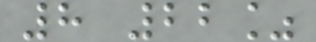8 22%
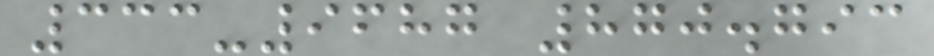333-9687 870.793
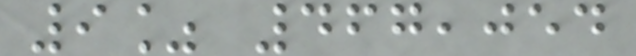9% 467,054
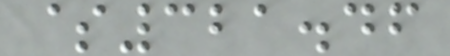$321.46
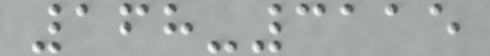168-3115
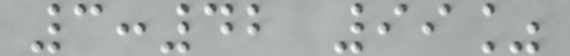3:42 99%
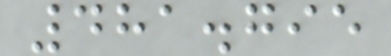481.795
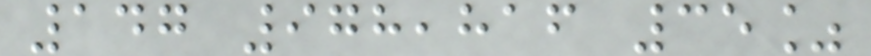147 978,816 35%
